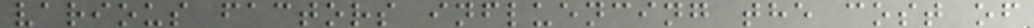various factors influencing the cost of
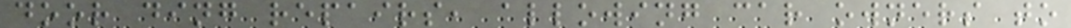door ding repairs, allowing car owners to
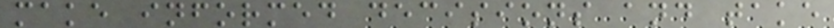make informed decisions and take
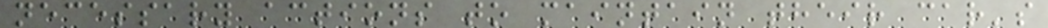necessary actions to maintain their car's
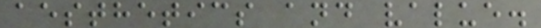aesthetics and value.
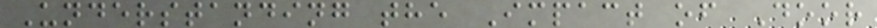Understanding the Impact of Door
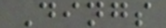Dings
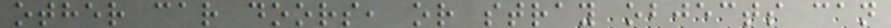other car doors, or stray objects can
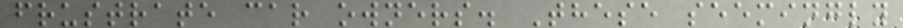frustrate car owners. These seemingly
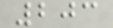203
